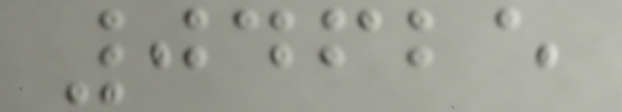04625
